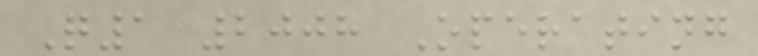Q1 2008 Operating
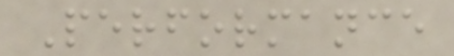Performance
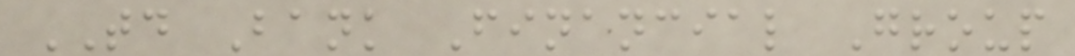TD Bank Financial Group
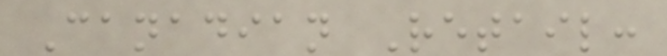Canadian Retail:
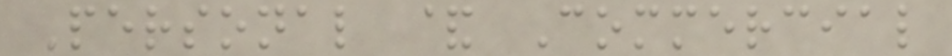Personal & Commercial
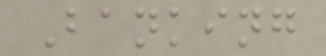Banking
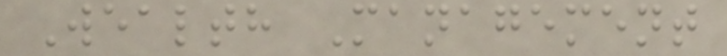Wealth Management
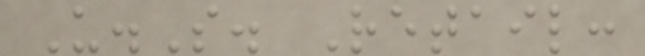U.S. Retail:
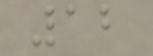12
